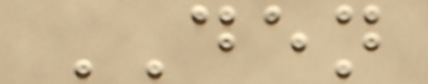DEN
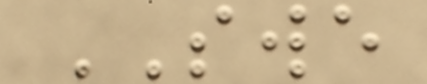SWE
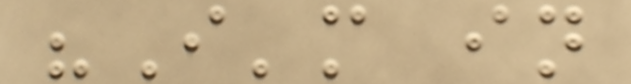"I'm in
